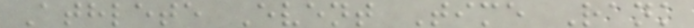Athlete Event Time Rank
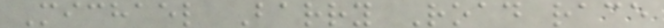Michael Barry Road race
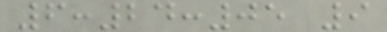6:24:05 9
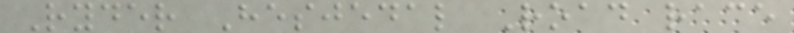Ryder Hesjedal Road race
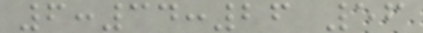6:34:26 56
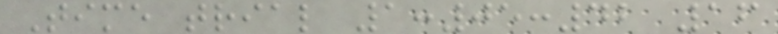Time trial 1:05:42 16
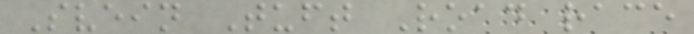Svein Tuft Road race
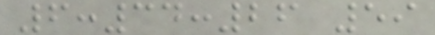6:34:26 59
